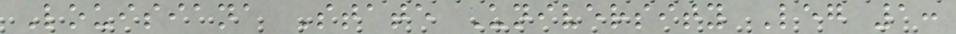Louisiana State University Leg 1:
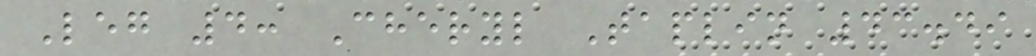Leg 4: Cheryl Taplin 43.49
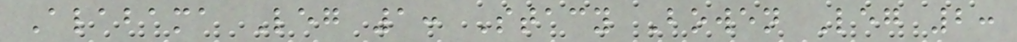Alabama Leg 1: Stacy Bowen Leg 2:
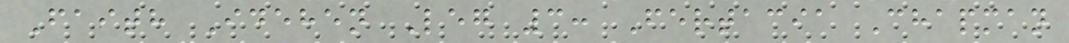Faith Idehen Leg 3: Fertacia Chapman
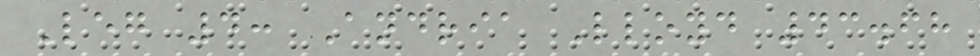Leg 4: Andria Lloyd 43.68
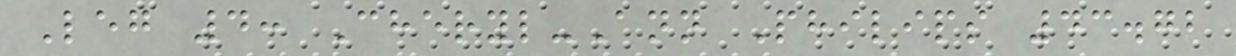Leg 4: Cheryl-Ann Philips 43.72
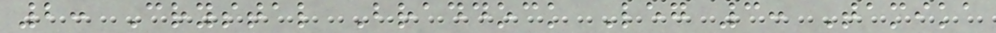2: Crystal Braddock Leg 3: Tamika
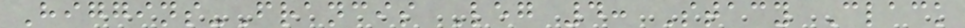Higgins-Francis Leg 4: Stacy Clack
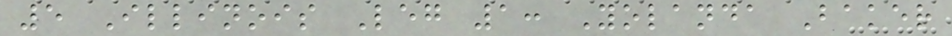5 Illinois Leg 1: Yolanda Baker
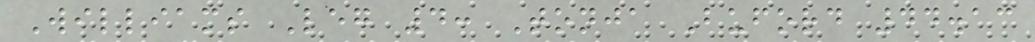Williams Leg 4: Tonja Buford 44.13
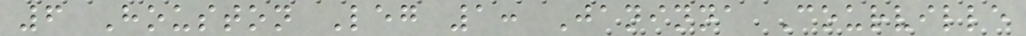6 Houston Leg 1: Janinna Courville
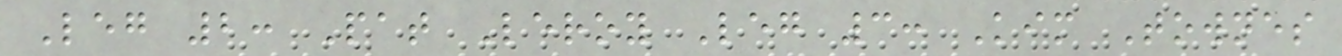Leg 2: Pat Leroy Leg 3: Kim Townes
